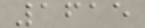1615
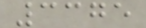3375
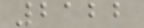2122
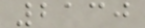2130
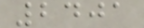2401
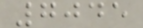7045
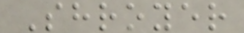Shroyer
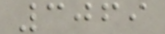3069
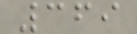369
